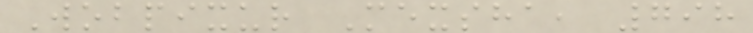Wobpixur Mexsha, 798
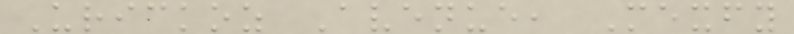Urickoz Avenue, Mexfy
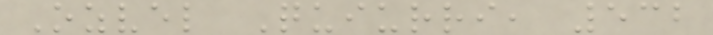Ozvel Quiurri, 532
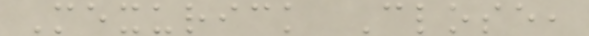Mexurick Close,
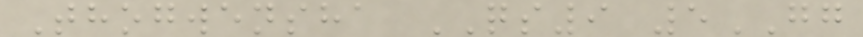Thogwensha QS9 5GG
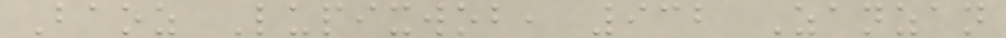Baoz Lupixwob, 932 Zanzan
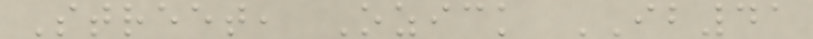Street, Ozick IB41
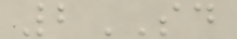2SD
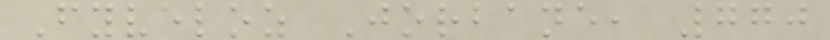Fyveloz Jorbane, 770
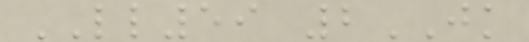LL59 2JK
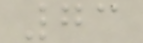73
